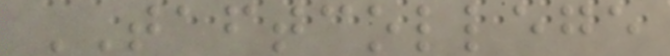TAFTCOLLEGE
